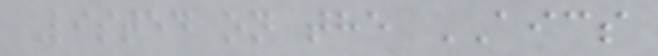Listed on the AICS
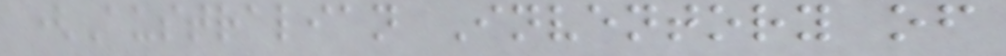(Australian Inventory of
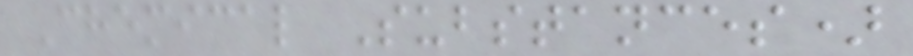Chemical Substances)
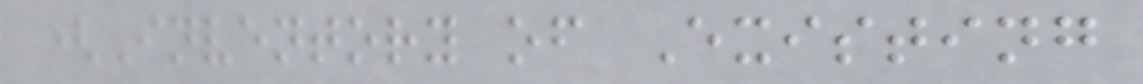(Inventory of Existing
